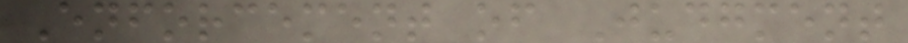Enforcement of Judgment
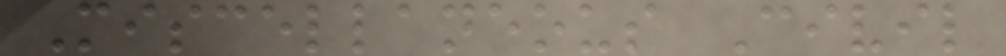Miscellaneous Civil
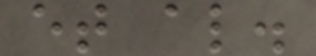et al.
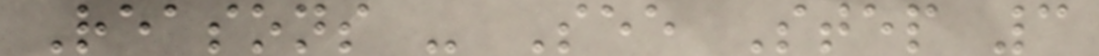Reasons - See Step 3
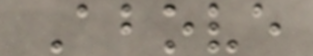Above
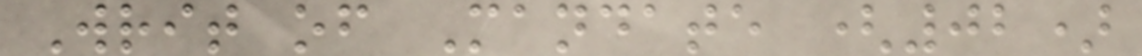Writ of Mandate (02)
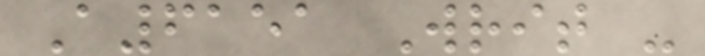A6151 Writ -
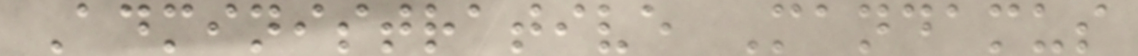Administrative Mandamus
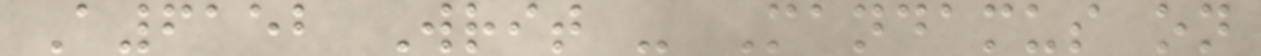A6152 Writ - Mandamus on
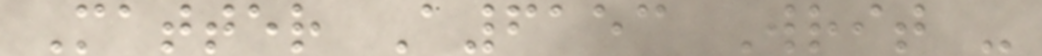Matter A6153 Writ -
